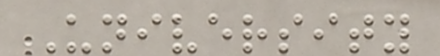University
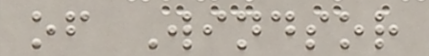of Windsor
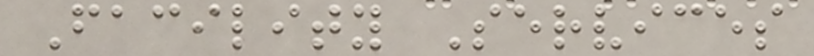Facility Services
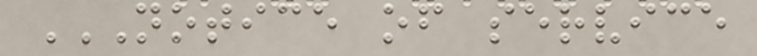NOTICE OF SERVICE
